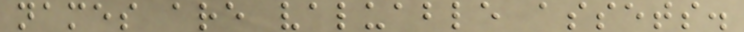names are valuable assets.
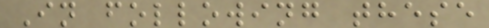In following these
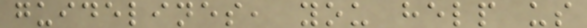guidelines, you help us
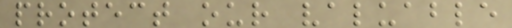protect our valuable
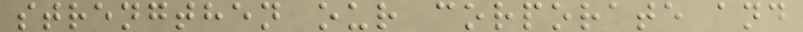strengthen our corporate and
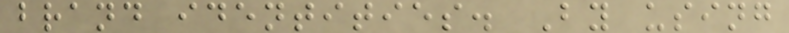brand identities. By using
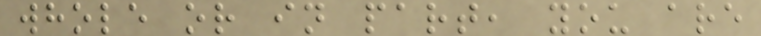whole or in part, you are
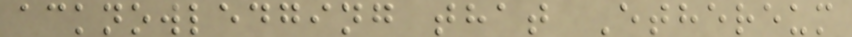acknowledging that Ethereum
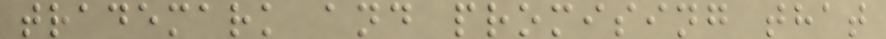trademark and promising that
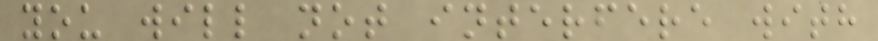you will not interfere with
